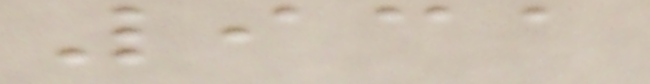931
